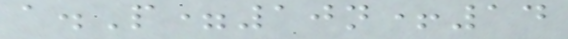a.P=10n+14
